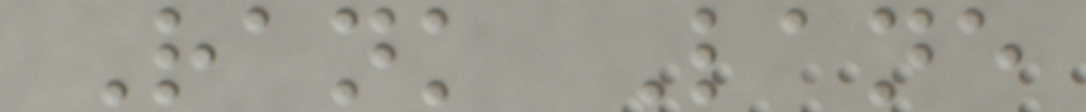Rank Lane
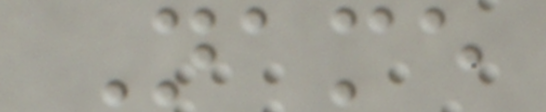Name
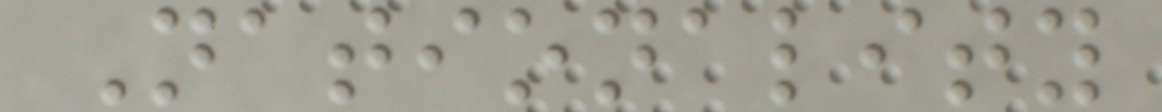Nationality
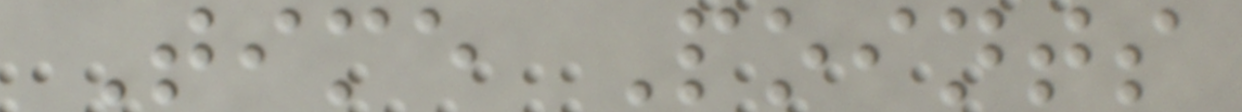Time Points
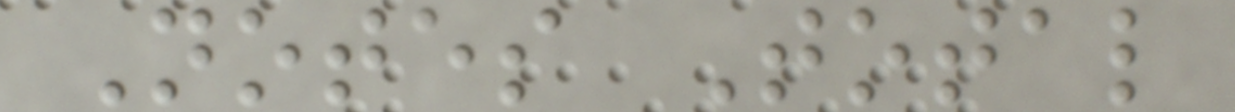Notes Total
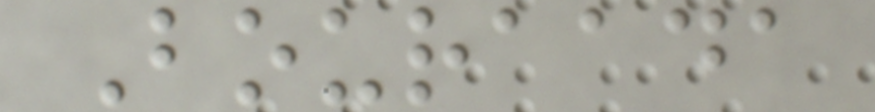Bouraada
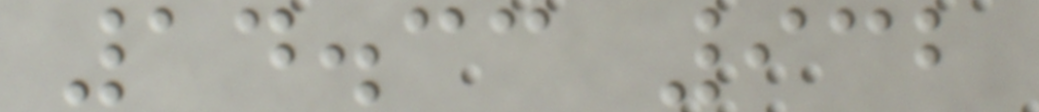14.33 932
